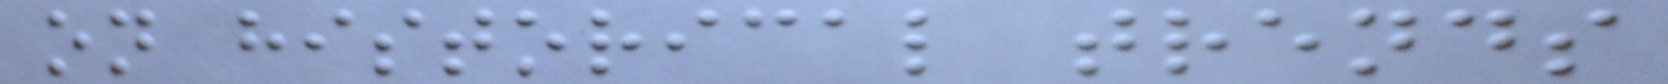on historical trends
